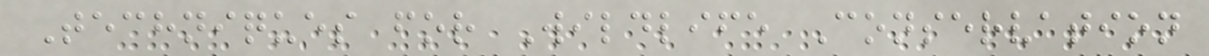Techniques for Wildlife Conservation
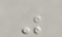"
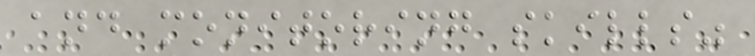and monitoring skills"
